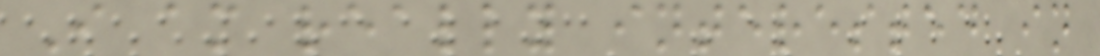I am really interested in
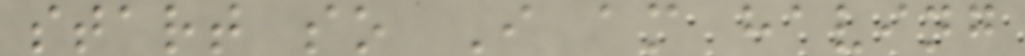start so I am having
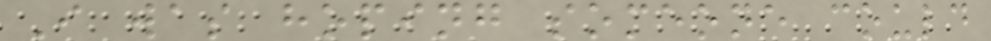I was hoping someone could
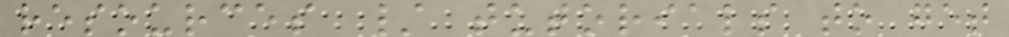resources / tutorials to get
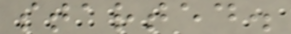started.
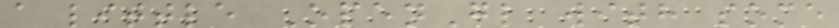a little OpenGl with some
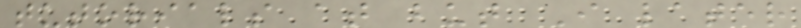tutorials at but I later
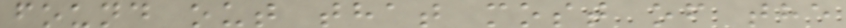found out that most of the
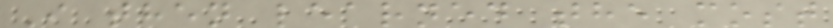I then learned the most
